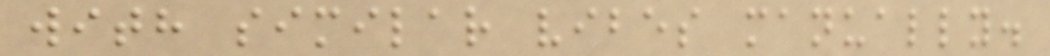with similar vibes manually.
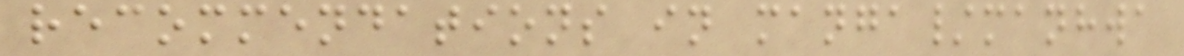recommendations in manga/manhwa
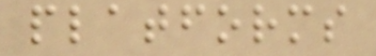platforms
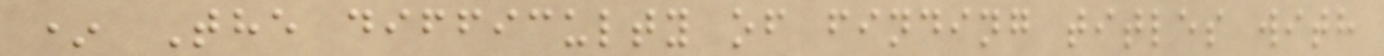* The difficulty of finding titles with
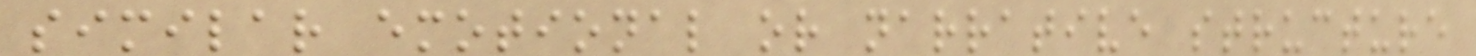similar emotional or narrative structure
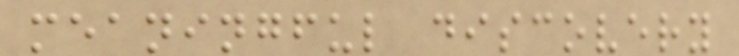meaningful discovery
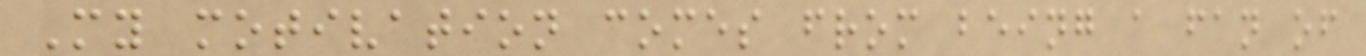My motivation comes from being a fan of
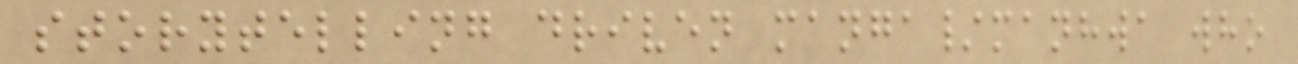storytelling driven manga/manhwa who
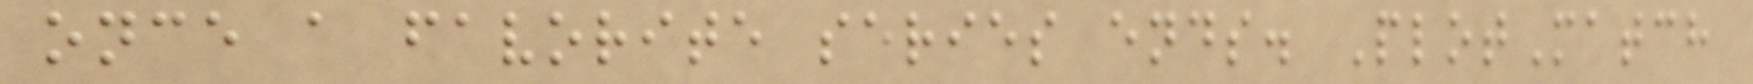once a favorite series ends. PlotMatch
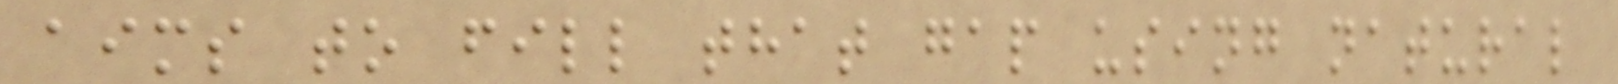aims to fill that gap using natural
